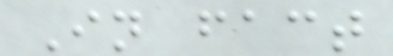In fact
